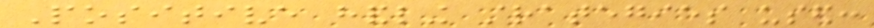Positive handling strategies used:
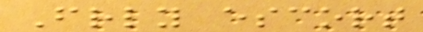Friendly escort
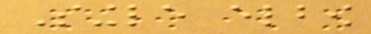Single elbow
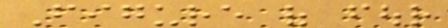Figure of four
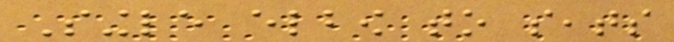Single elbow to seats
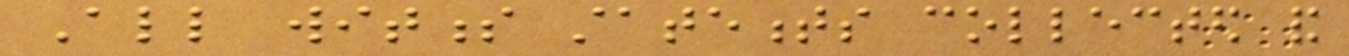All witness statements collected and
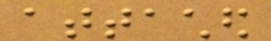attached
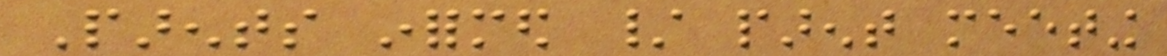Parents informed / parent meeting
